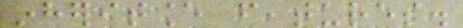inheritance features.
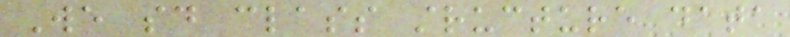We said class structure data
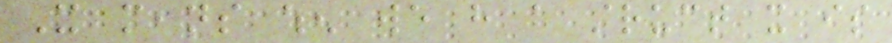It means when we have a struct it is
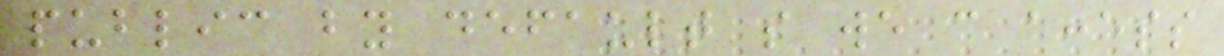public by default so we can access
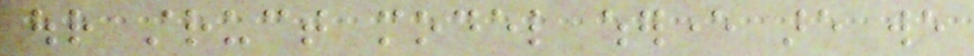our struct model wherever are we
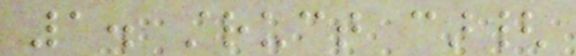1. struct car{
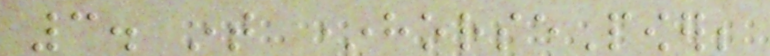3. int *horsePower;
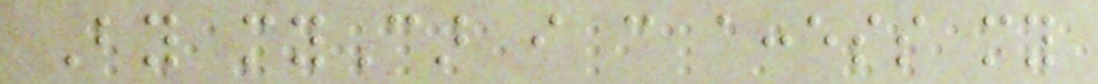By myCar i can access my
